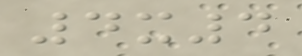4x4
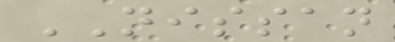NISSAN
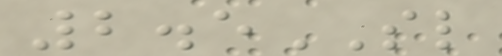2.5SL
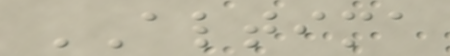ALTIMA
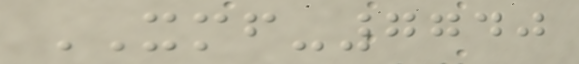XMF-7740
